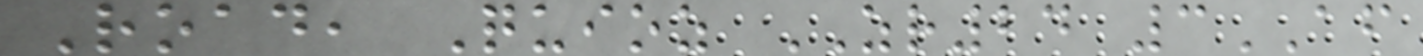Road, Quioz ZR24 3AF
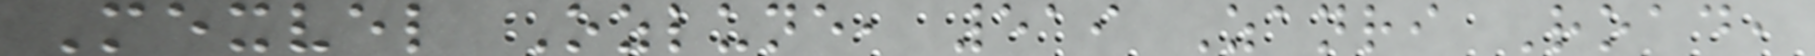Mexvel Ozlune, 519 Zanri Road,
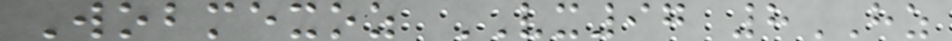Wobmexoz VX97 8HZ
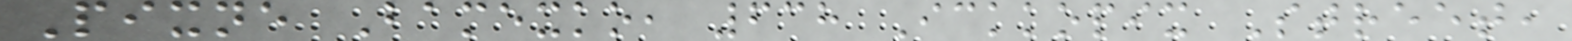Pixne Bamexko, 638 Ickkopix Street,
